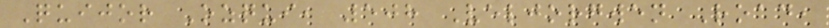Quijor Ozqui, 508 Veljorgwen Road,
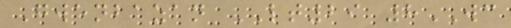Gwenbazan LT29 8WC
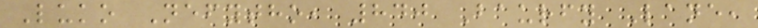Luko Nefytho, 840 Baurfy Lane,
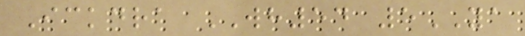Ickdra WH54 5YA
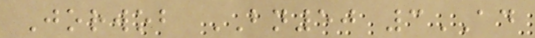Jorwob BN50 3AD
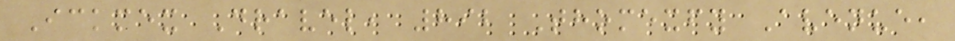Ickmex Dravel, 892 Thomexfy Avenue,
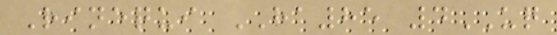Rinequi HA85 4UQ
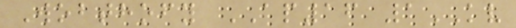Wobthofy AP16 1KV
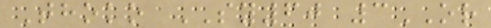Thoko SY60 3OR
